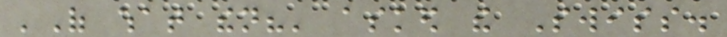'Of what then?' asked the Swiss.
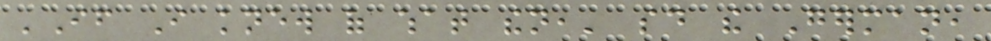'If I knew of what then,' said the German,
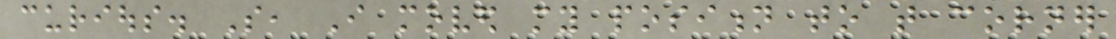curious. So, I moved my position to that corner
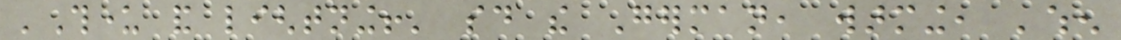'Thunder and lightning!' said the German, warming, 'when
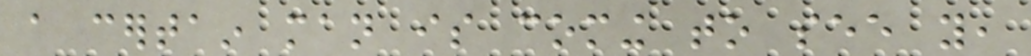a certain man is coming to see you,
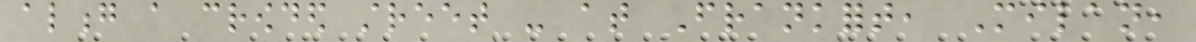along a crowded street - at Frankfort, Milan,
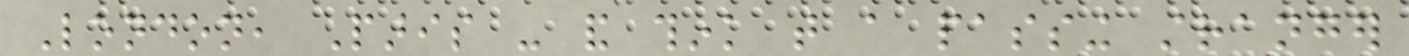London, Paris - and think that a passing stranger
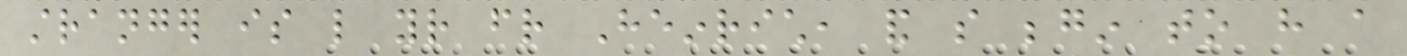stranger is like your friend Heinrich, and so begin to have a
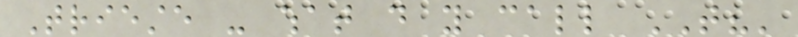Trieste - what do you call THAT?'
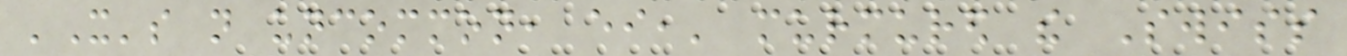'It's not uncommon, either,' murmured the Swiss
